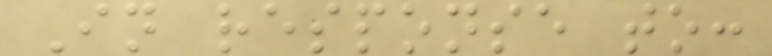In response to:
